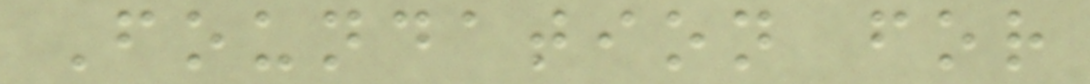Foundation for
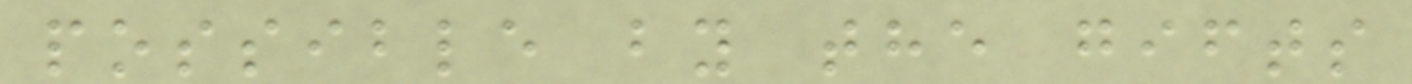possible by the gifts
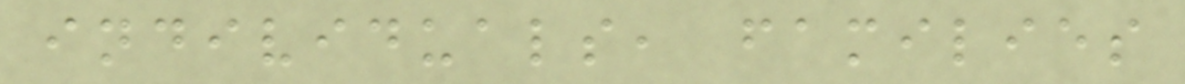individuals, families
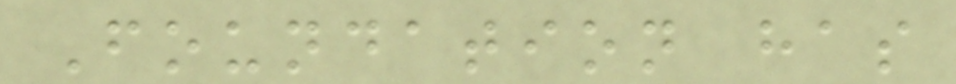Foundation has
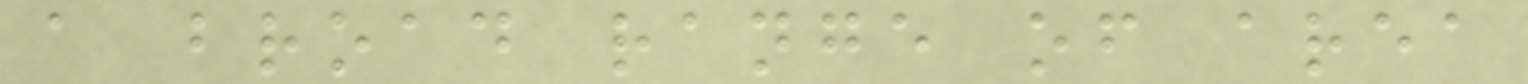a broad range of area
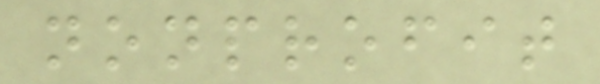nonprofit
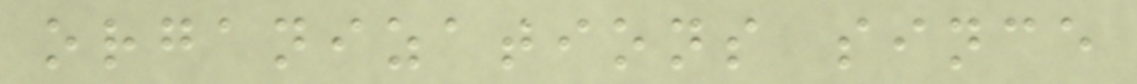organizations since
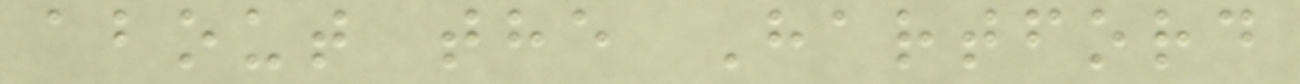about the Hartford
